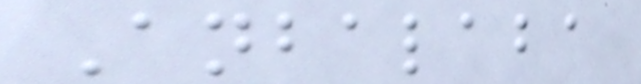Anbalaba
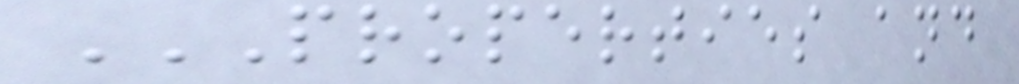PROPERTIES AND
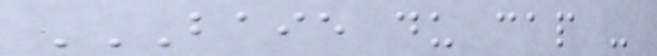BAIE DU CAP -
